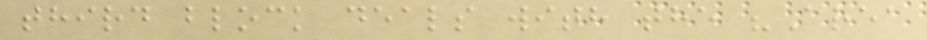third block deals with the "Area
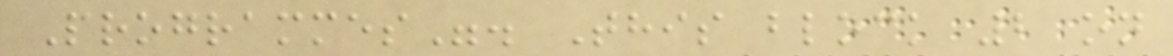Programmes". This block 2 on
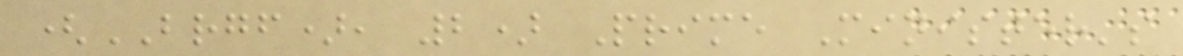(BRGF), 2) Prime Minister's
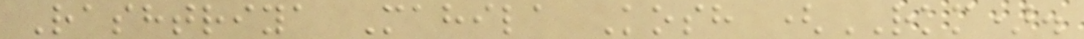Rashtriya Mahila Kosh (RKM).
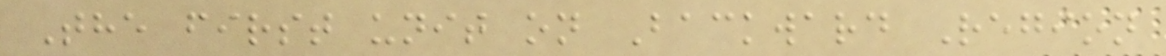The first unit on Backward Region
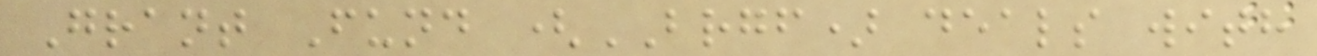Grant Fund (BRGF) deals with
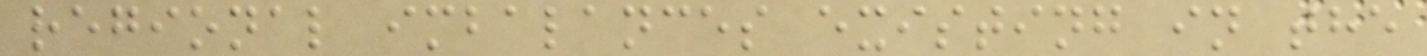regional imbalances existing in the
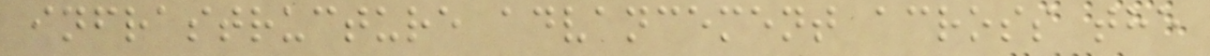infrastructure advancement across the
